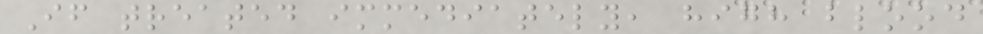If treated immediately, high blood
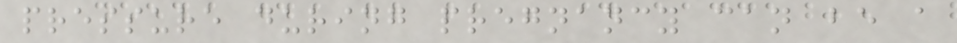pressure during pregnancy can be a
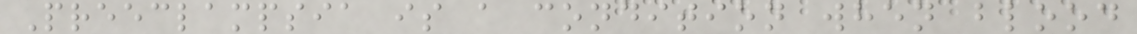Preeclampsia is a condition when blood
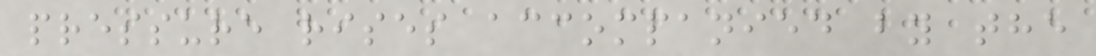pressure rises accompanied by the
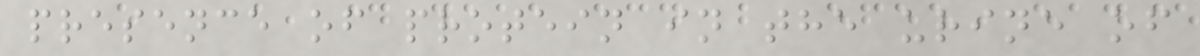presence of protein in the urine of
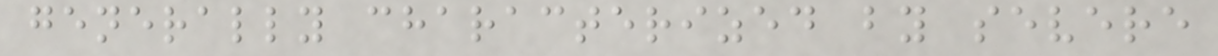generally characterized by severe
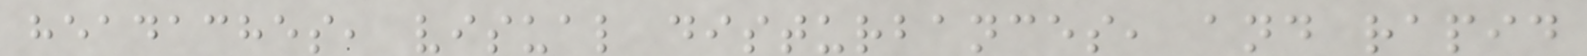headaches, visual disturbances, and rapid
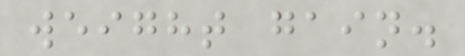weight gain.
